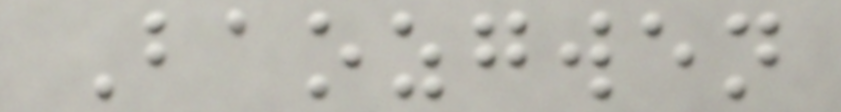Baozgwen
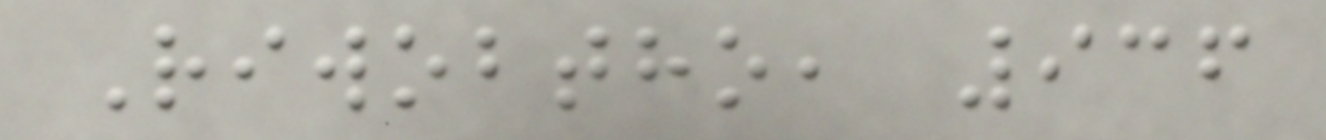Riwobtho, 936
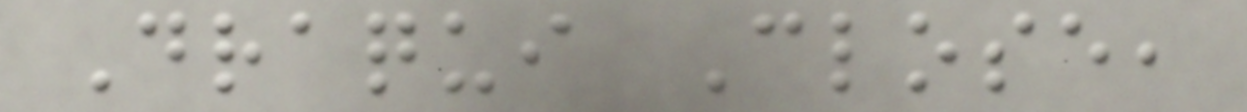Draqui Close,
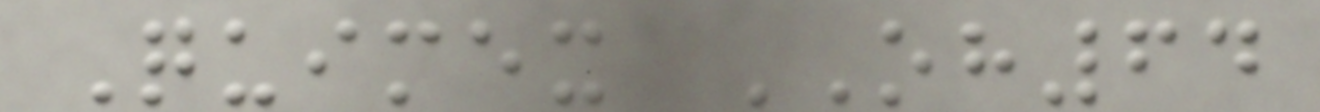Quimex OH64
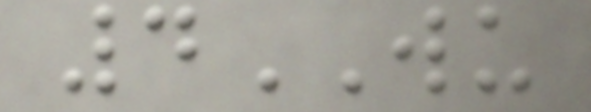4WU
